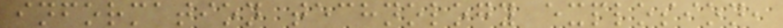information technology explosion,
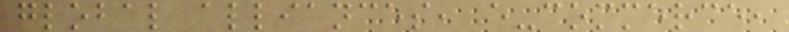global alliances, e-commerce,
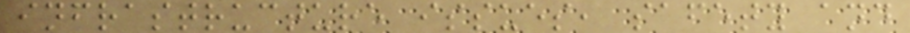infrastructure issues, safety and
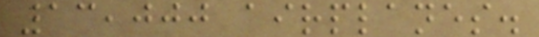13,000 airplanes.
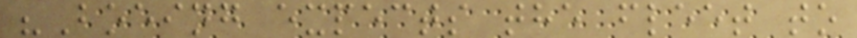"Boeing expects the fleet to
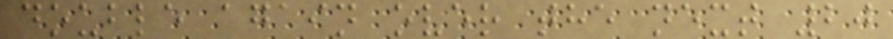double again over the next 20
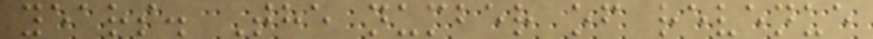years. The number of revenue
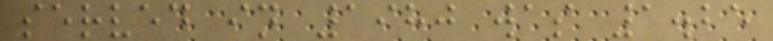served in 1980 was 1.25
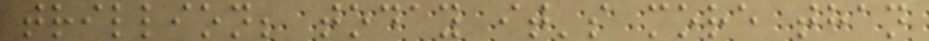trillion; today it's more than
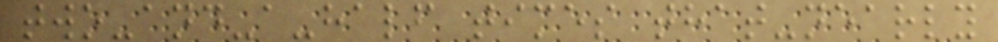two-and-a-half times that-nearly
